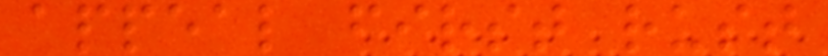appeal first rust
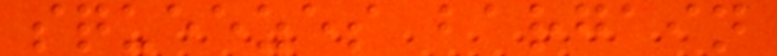squeezes bargain
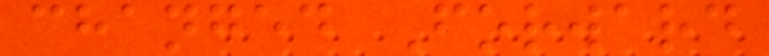changed Forward
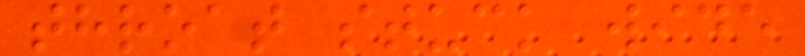throat stuck wide
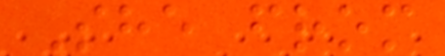She from
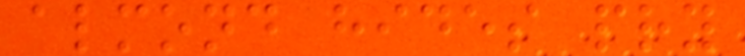almond hides pry
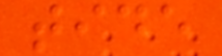tide
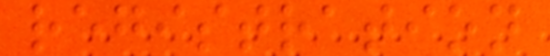registration
